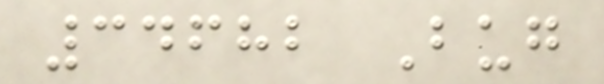34682 Bug
